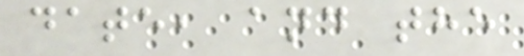date, and the
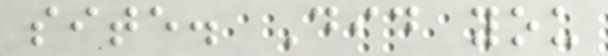site. Did you
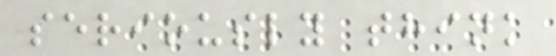seriously think
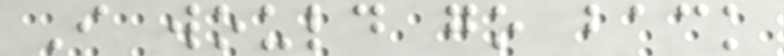I would go back
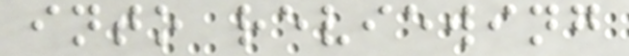into reviewing
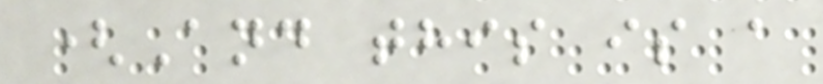(And this is a
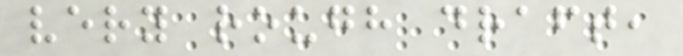very rough draft,
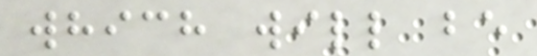which will be
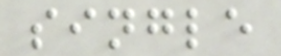single
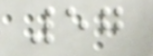57
